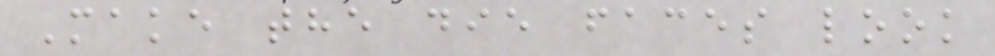Make the die faces look
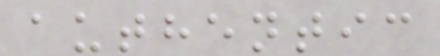authentic
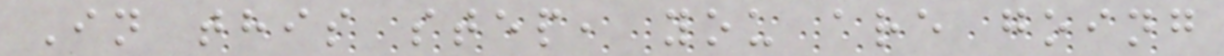In this step, you are going
